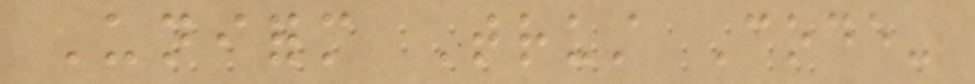Uniform Trust Code-
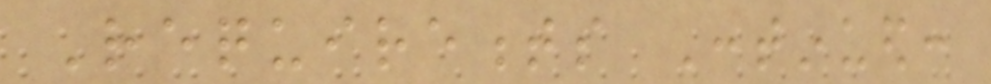Requirements Continued:
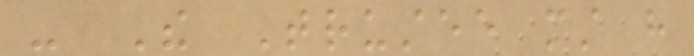- The Trustee must have
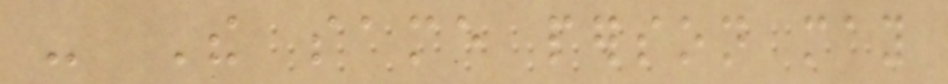- The same person may
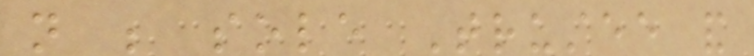not be sole Trustee and
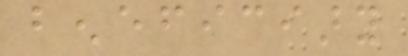beneficiary
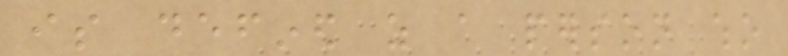is defined as a person who
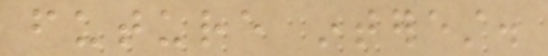future interest.
